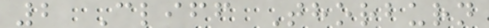2 Cliff Thorburn
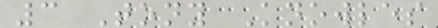3 Tony Knowles
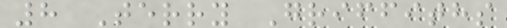8 Terry Griffiths
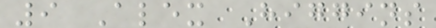9 Alex Higgins
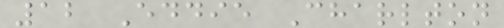12 Eddie Charlton
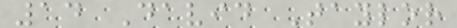14 David Taylor
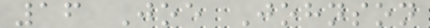16 Joe Johnson
